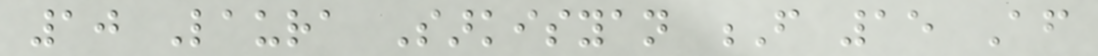10 Laura Sarkisyan F 15 After
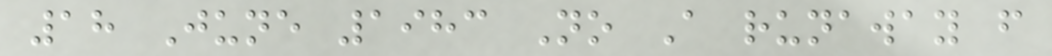18 June 1983 No A runaway from
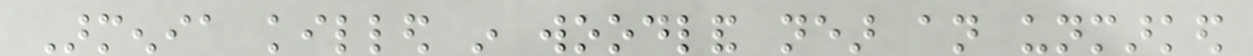Armenia killed in woodland near an unmarked
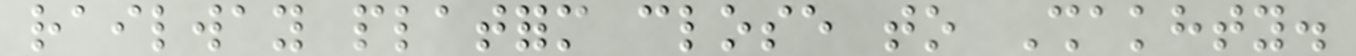railway platform close to Shakhty.
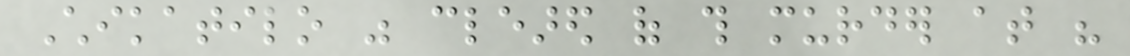Chikatilo was cleared of this murder at his
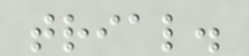trial.
